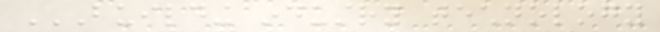BUILDING INDUSTRY TECHNOLOGY
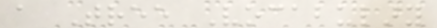a Tree Vocabulary
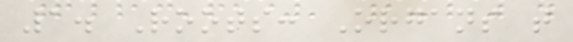1. Roots: Organs that
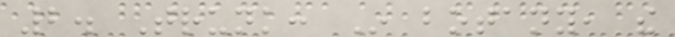2. Trunk: In botany, the
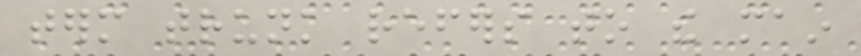term trunk refers to the main
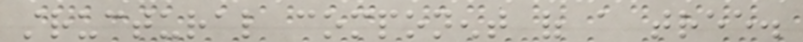structural component of a tree.
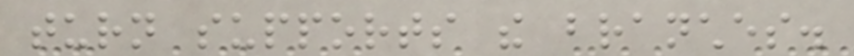turn supports the branches.
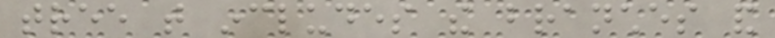tree that includes the branches and
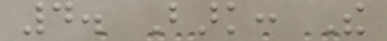4. Bark: The
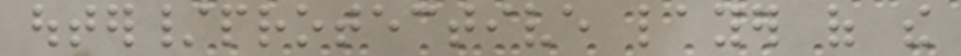outer/protective layer of the
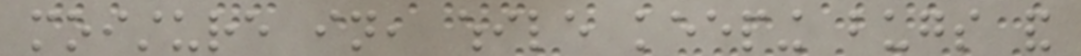moisture in, while keeping bugs and
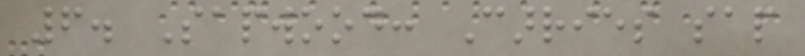6. Sapwood: Carries sap
